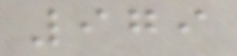979
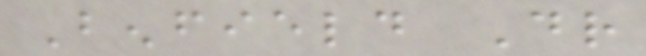Benfield Dr
